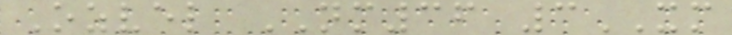Ozvel NM36 3XM
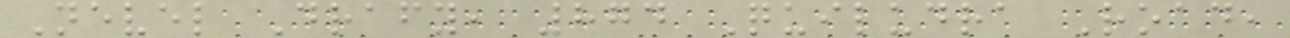Nevel Drafy, 874 Quiludra Road,
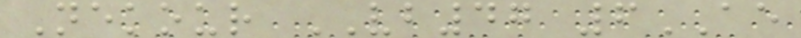Nekour VB47 6AE
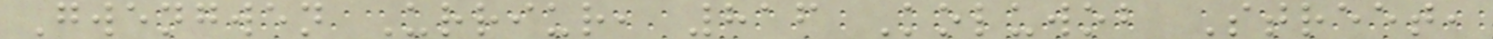Gwengwen Urriur, 816 Koluwob Street,
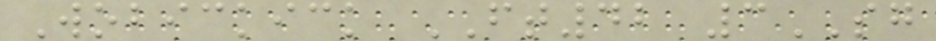Wobickick FT42 3SG
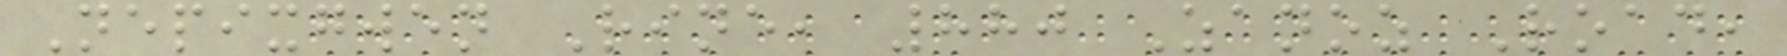Nepixgwen Rine, 880 Zanoz Road,
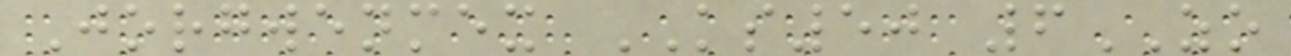Jorgwenmex KS50 6ZO
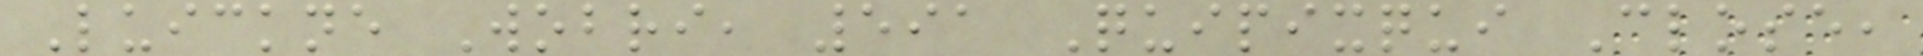Luickne Wobri, 591 Quipixqui Close,
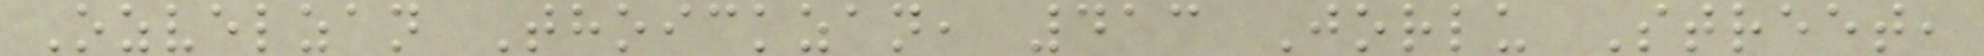Ozvelzan Thoickzan, 413 Jorlu Street,
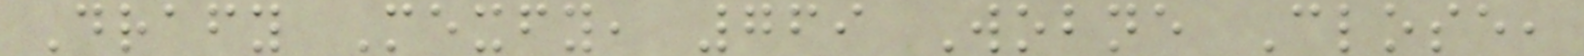Drafy Mexfy, 769 Wobne Close,
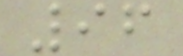96
